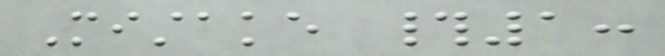Mistake #1:
